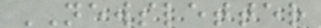NEWSLETTER
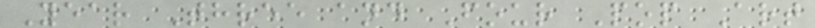Year Three and Four Pop Art
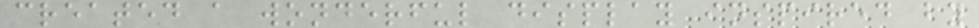created a wonderful display inspired by
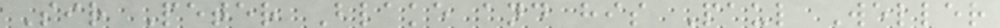Sir Peter Blake and his Paul Weller
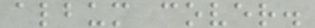album cover.
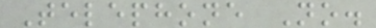Telephone No.
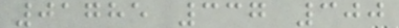01785 337 300
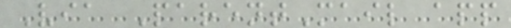Via ParentMail app
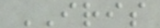IRIS
